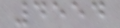4554
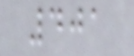401
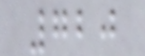720
